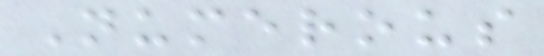Numerous
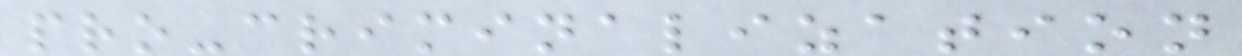pro-criminalization
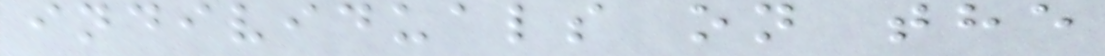individuals on the
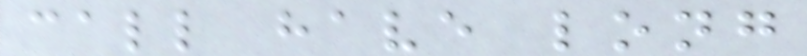call have long
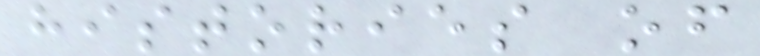histories of
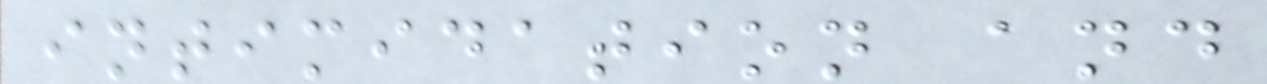intimidation and
